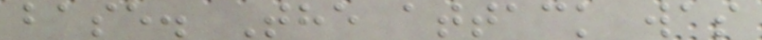base. The attack was
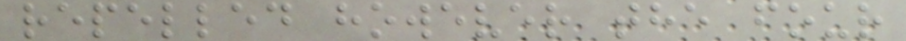repelled however the four
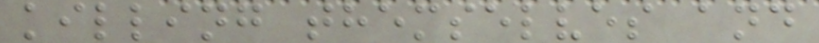killing themselves and
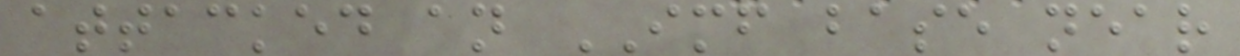attacked an IMF base near
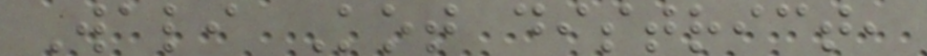Wali Kot district,
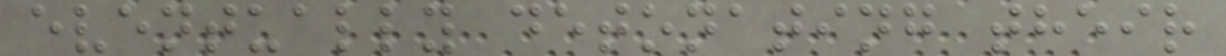eventually detonating their
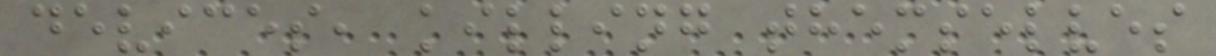devices, killing themselves
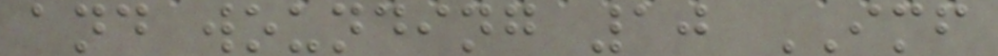and wounding 10 IMF
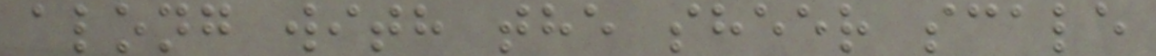along with the sheer scale
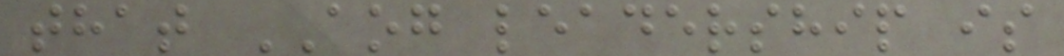that AOG leadership is
